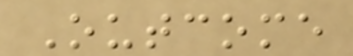Outcome
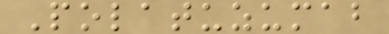Polatuzumab
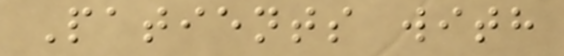Patients with
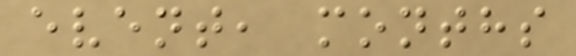event, months
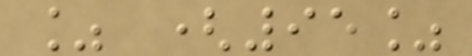% (95%
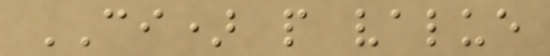CI) p value
